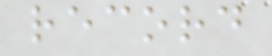record
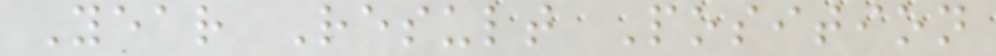Year Result Position
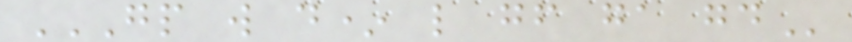GP W D* L GF GA GD
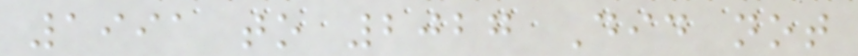1991 to 2027 Did not
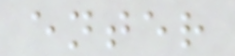enter
